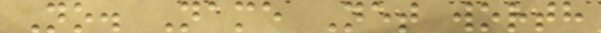No. Name Net worth
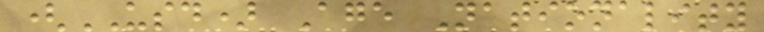(USD) Age Nationality
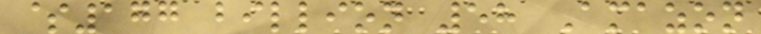$177 billion 58 Amazon
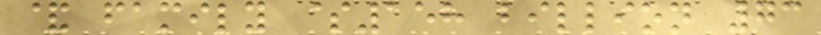& family $158 billion 73
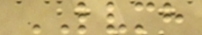LVMH
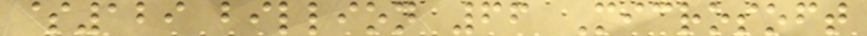$129 billion 66 Microsoft
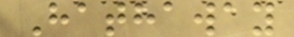Hathaway
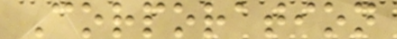Corporation
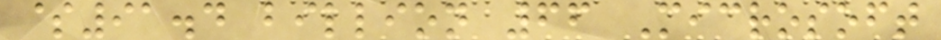$91.4 billion 66 Microsoft
